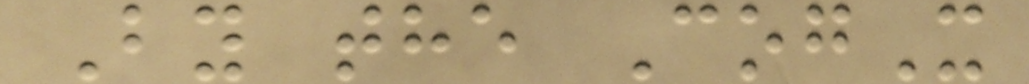By the CogX
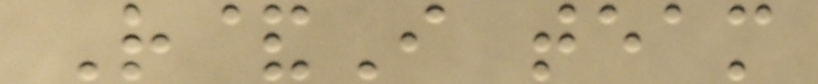R&I team
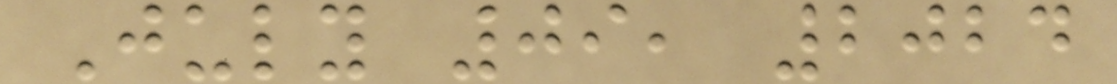July 09, 2024
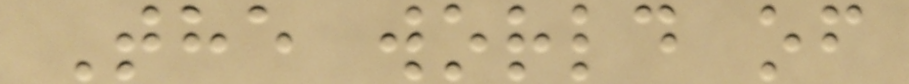The world of
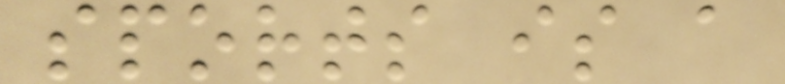sports is a
